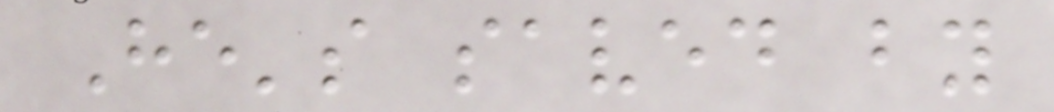He's saved by
